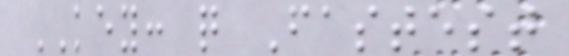KEY: q Fastest
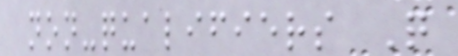non-qualifiers Q
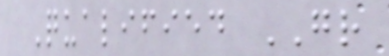Qualified GR
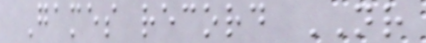Games record NR
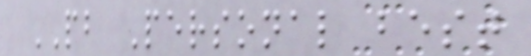PB Personal best
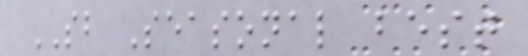SB Seasonal best
